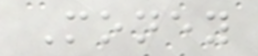Money
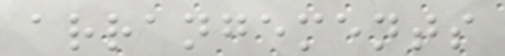arrangements
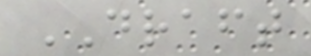DRAFT
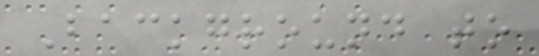Background to
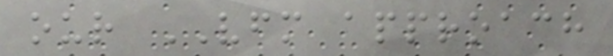our VFM approach
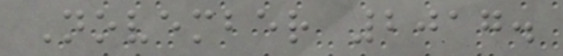November 2017.
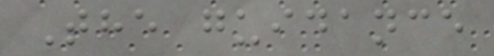The guidance
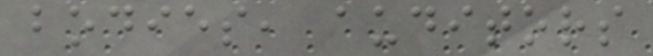bodies, auditors
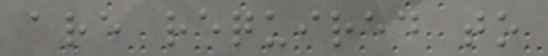are required to
